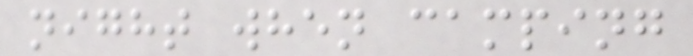night when camping
